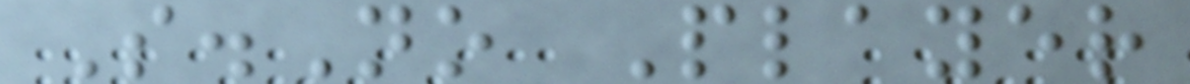S.No Player
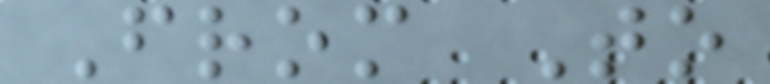From To
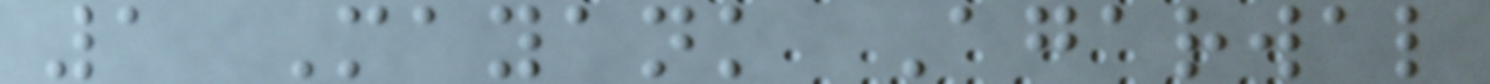1 Mayank Agarwal
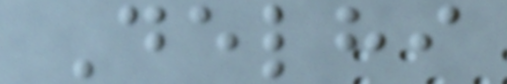Delhi
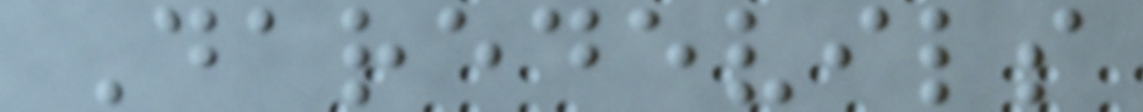Daredevils
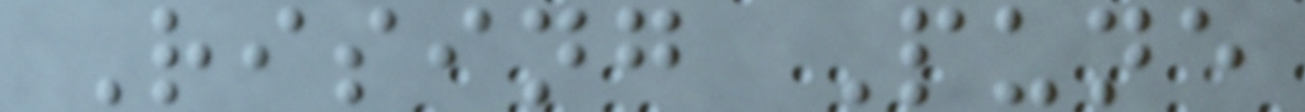Rising Pune
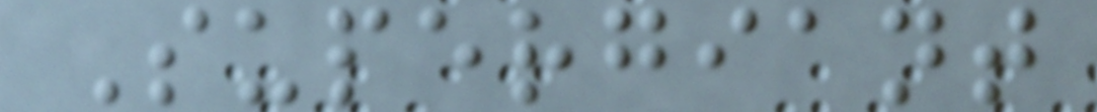Supergiant
